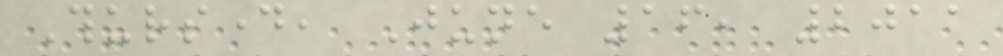Thursday, June 16, 2011
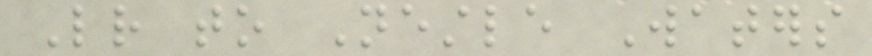Letter to Nestle Waters
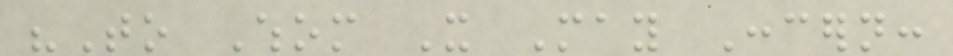"To Whom It May Concern:
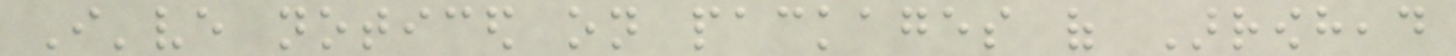I've noticed on packages of Arrowhead
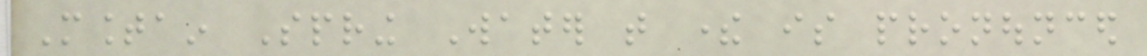Mountain Spring Water that there is pronounced
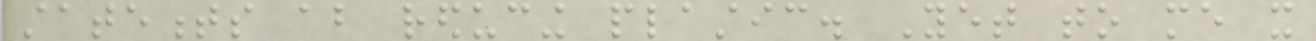statements about reducing plastic. Yet to me it
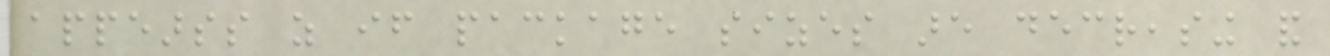appearss as if package sizes are decreasing and
